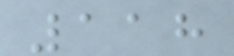118
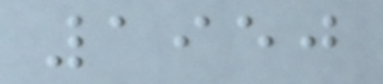1950
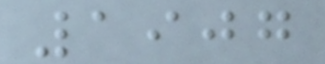1907
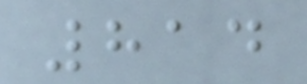814
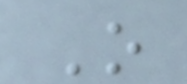O
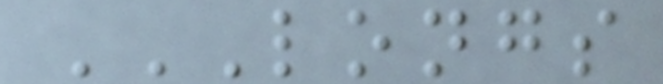LONGS
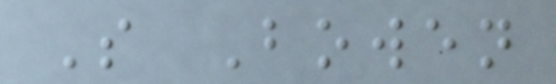S Bowen
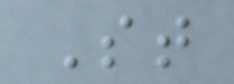St
